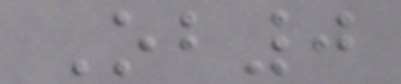Ob0
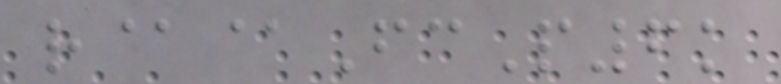r@@FcP6k
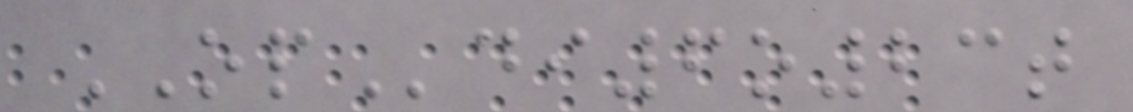OPdi6o23t
